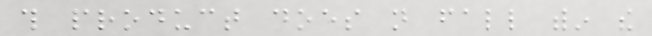this product does not fall within the
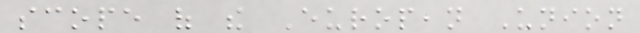scope of the European Union
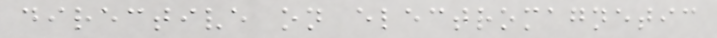directive on electromagnetic
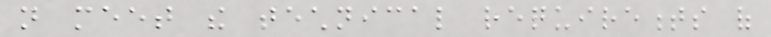not meet the technical requirements of
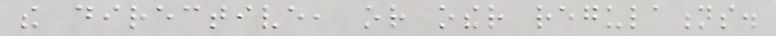the directive, or other regulations.
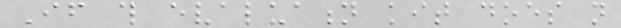If this evaluation kit does not
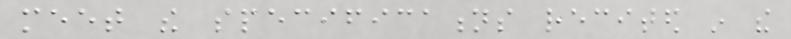meet the specifications recited in the
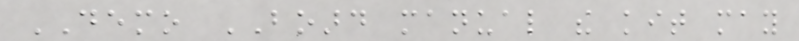DEMO BOARD manual the kit may
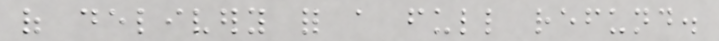of delivery for a full refund.
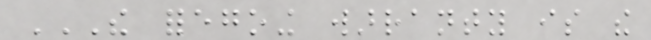THE FOREGOING WARRANTY IS THE
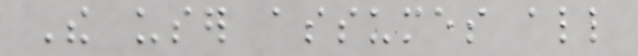The user assumes all
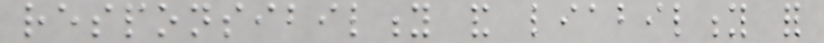responsibility and liability for
